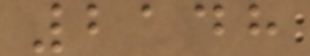2148
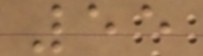55
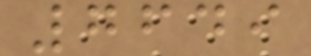7649
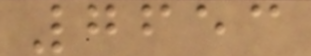7653
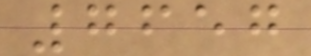7657
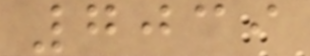7039
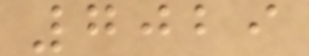7029
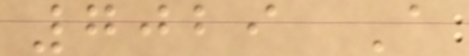7029 A
